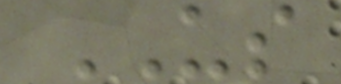US
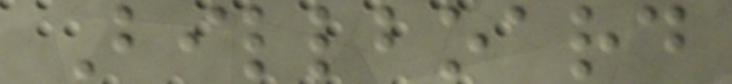Billboard
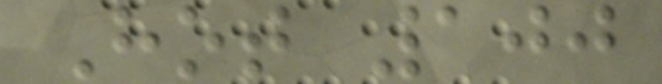Hot 100
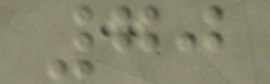70
